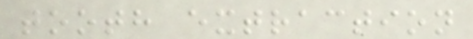tooth extraction
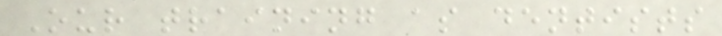Our training as dentists
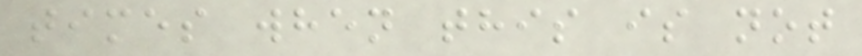times when this is not
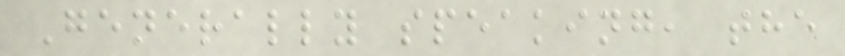Generally speaking, the
